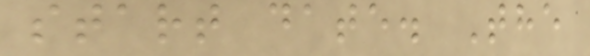start date. The
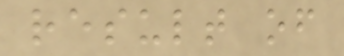result of
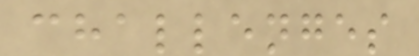challenges
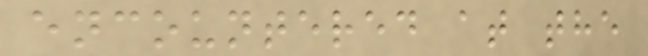encountered at the
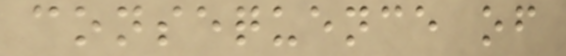consequence of
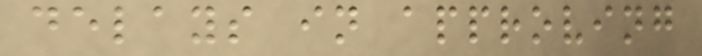delays in approving
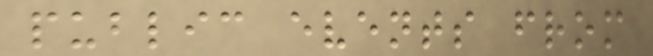public events from
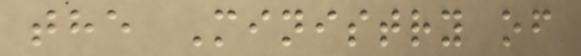the Ministry of
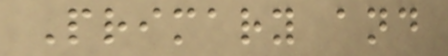Primary and
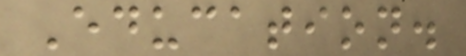Education.
